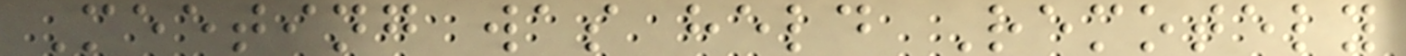Meeting was held Remotely
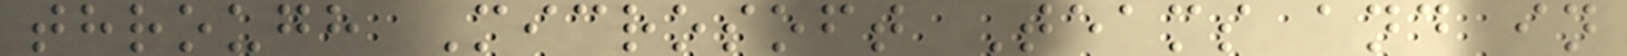through Microsoft Teams and in
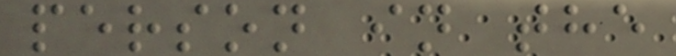person in the
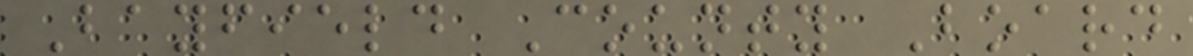Bayfield County Board
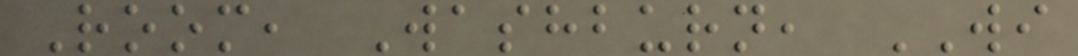Room, Washburn, WI
